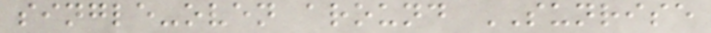single-oven around SUNRISE
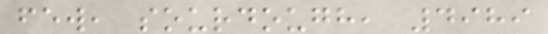few, sourdough, 4989
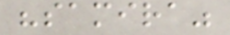"samira"
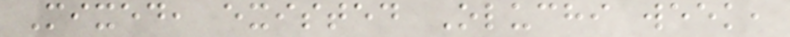Mixed, existed Oluchi week,
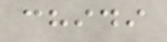chidi
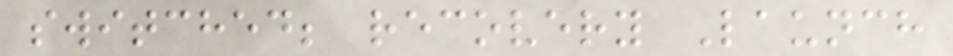switched; recovery Launch
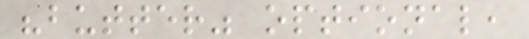"butter" optional,
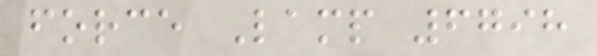force Lamp 6798
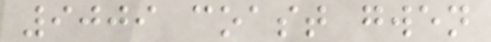9009 coast gwen
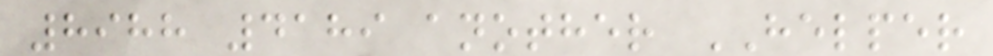8988 4189 another HELPER
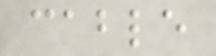cable
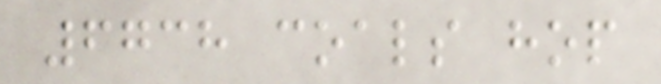6738 coals hop
